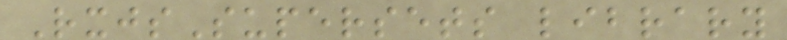RxjsSupersets library
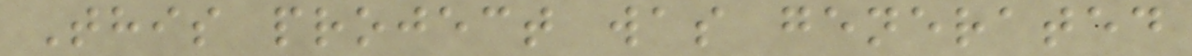This project was generated
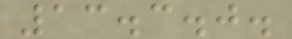13.3.0.
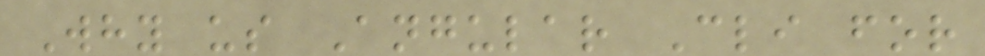Why us Angular Cli for
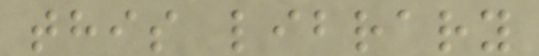this library
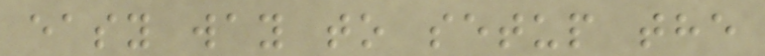easy way to setup the
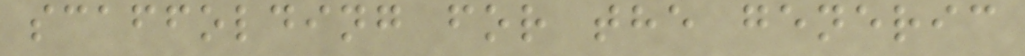scaffolding for the generic
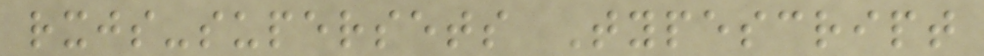rxjs-supersets Typescript
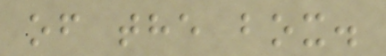of the box.
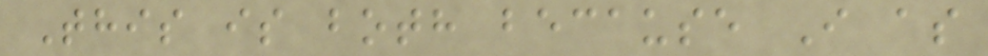This is both because I as
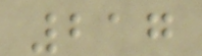217
